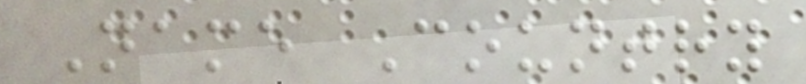Name Country
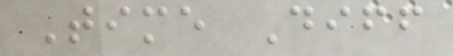Time Diff
